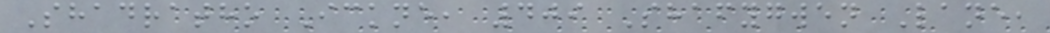Shadratho Ickne, 409 Shafygwen Lane,
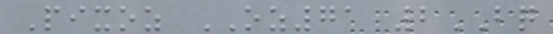Pixoz OZ71 2BQ
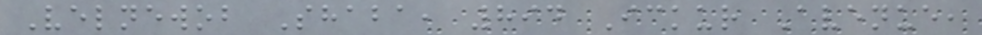Velnewob Shaba, 894 Ickur Avenue,
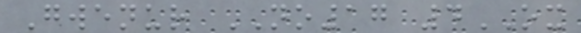Gwenur NO17 4OX
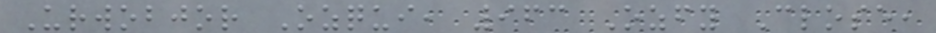Urwobjor Ozqui, 963 Ozfy Close,
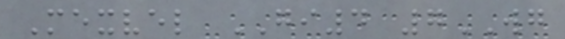Mexvel GI4 7WG
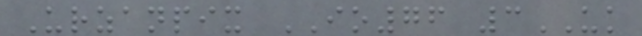Urzanpix IO76 3UK
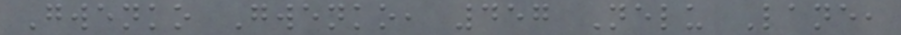Gwenko Gwenko, 457 Nelu Lane,
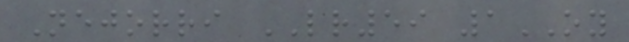Nejorri LR59 1OY
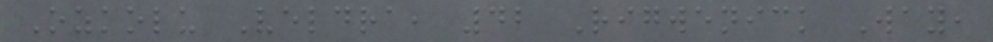Ozkolu Veldra, 42 Rigwenick Way,
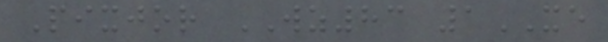Pixjor WZ83 1XE
